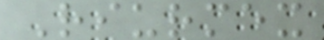Riurmex
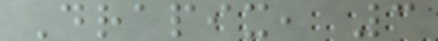Drapix, 3
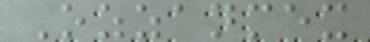Ozzanmex
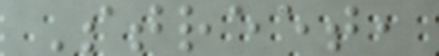Street,
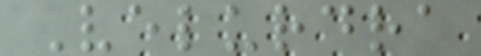Velurdra
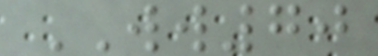WW70
